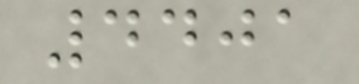4401
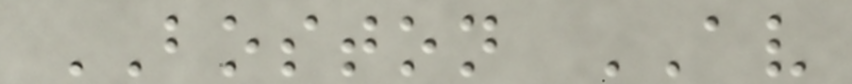BOSTON AV
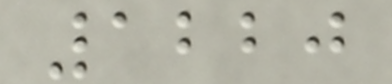1220
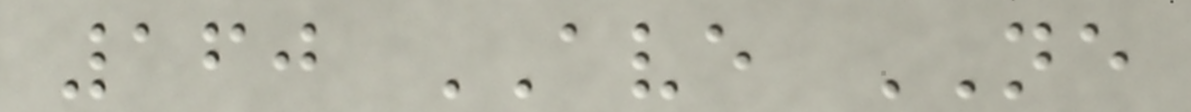160 AVE NE
